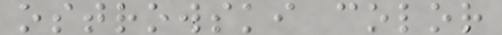ostrowski color
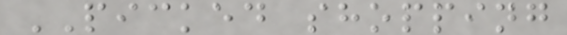PICKED shopping
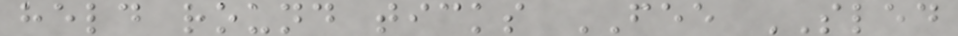held round ticks FEE SLED
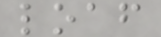loaf
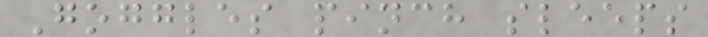Goggles pinch sleeps
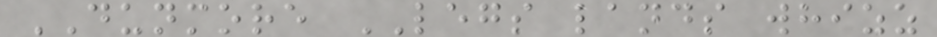DUNMORE LEGS lands whizz
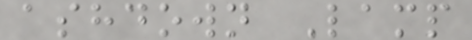ashdown Lamp
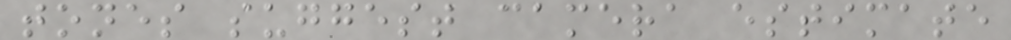tones suggest camera estimate
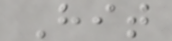Hit
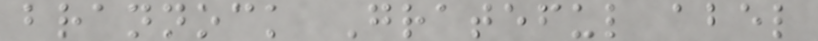brannock Grateful abel
